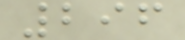296
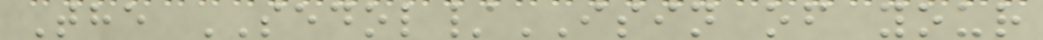The SEDOL/ISIN of your
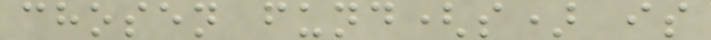chosen fund(s) is
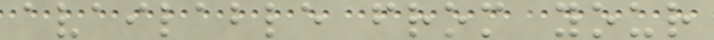available from your
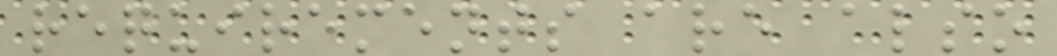requirements are also
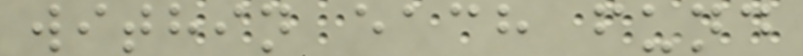within each fund
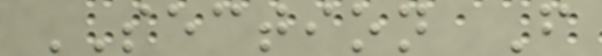SECTION F
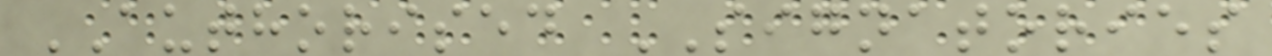AUTHORISED SIGNATORIES
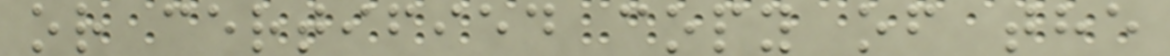or certified copy of the
